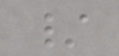/
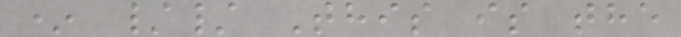* // This is the
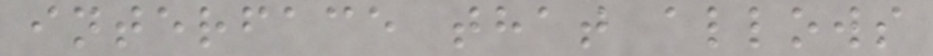interface that allows
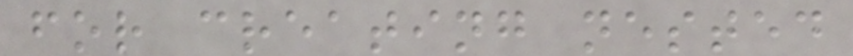for creating nested
